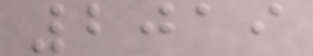2019
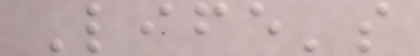Life's
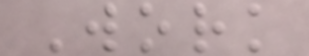Work
